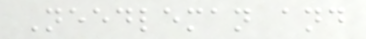Needleman and
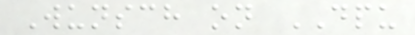Wunsch on DPU
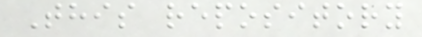This repository
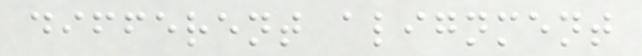different alignment
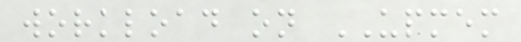workload on UPMEM
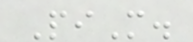PiM.
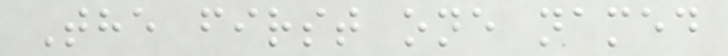The first one named
